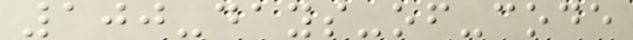100-days-of-code
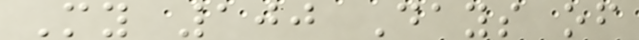My 100 Days of
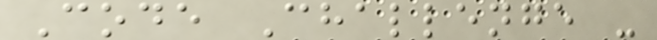Code Challenge -
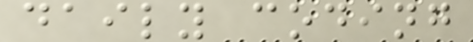daily coding
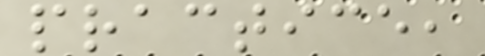practice,
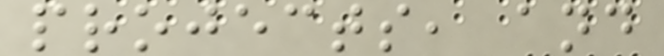projects, and
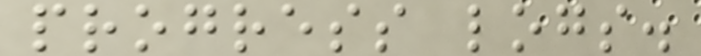progress logs.
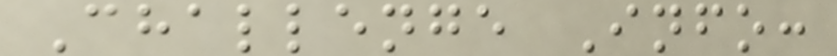Challenge Info:
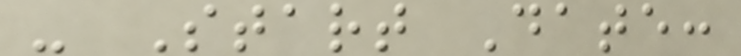- Start Date:
